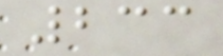233
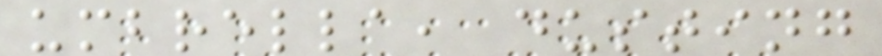umbrella, dusting
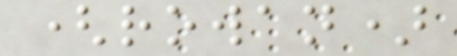(rowan)
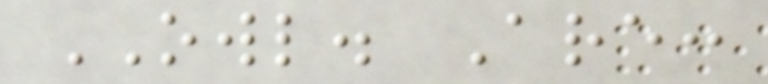OWL. Are:
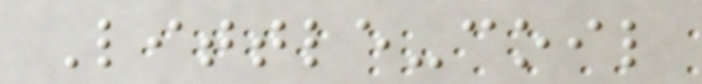Little-coil
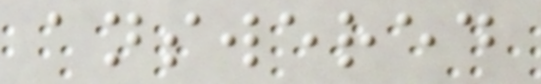answered
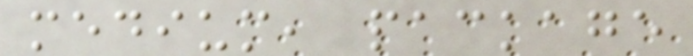medium, package
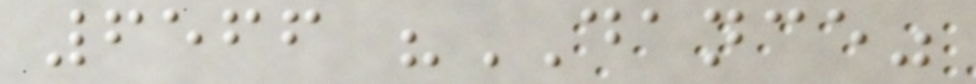6566 "DANCE"
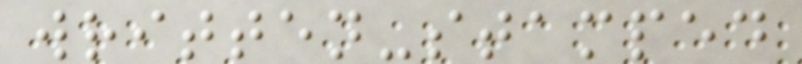written-stamped
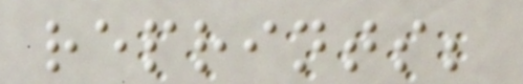reprints;
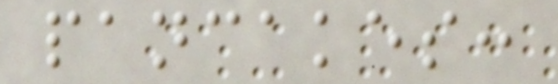pancakes:
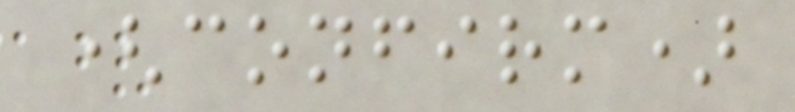(confirm)
